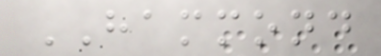HAMMOND
